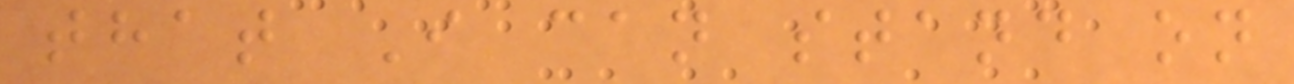that I can stand on
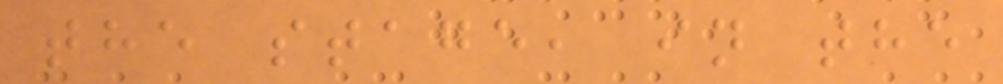the stage, in the
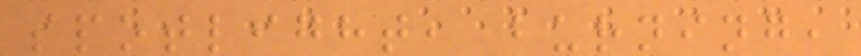spotlight, burning,
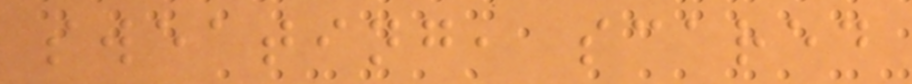sweating, scared
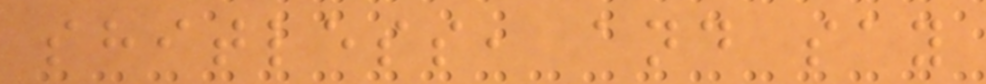shitless, and say
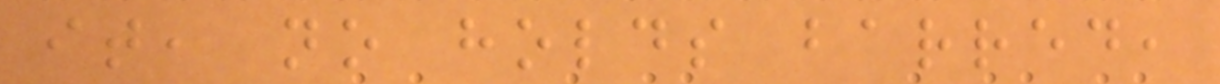it, no holds barred,
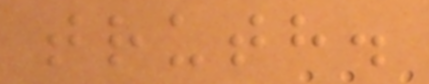truth.
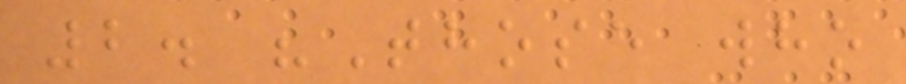2. "Those who
